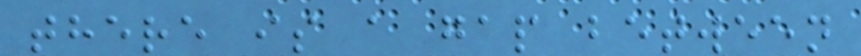there is a gap between
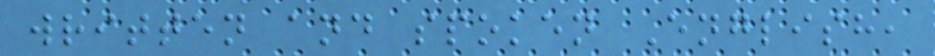written and spoken English,
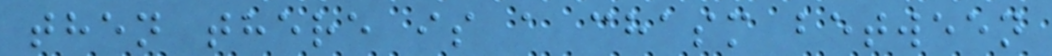then there is a chasm between
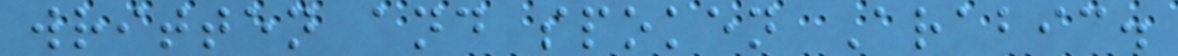written and spoken Arabic.
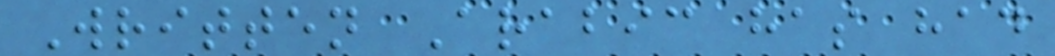Written Arabic has had
